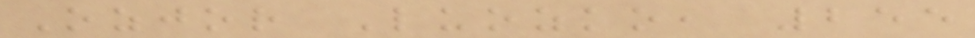Ozjor Luozko, 255
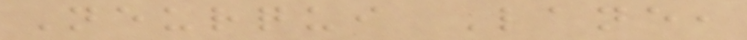Neurqui Lane,
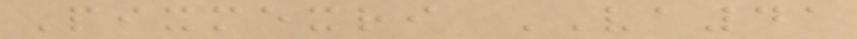Pixmexri VA41
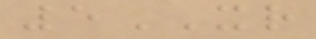5XR
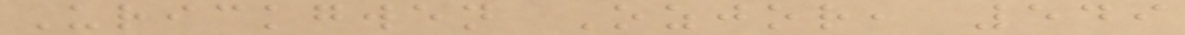Urickgwen Ozjor, 549
